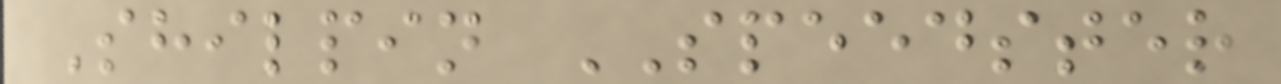Shilpin SPEEDSTER
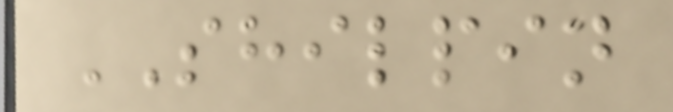SHILPIN
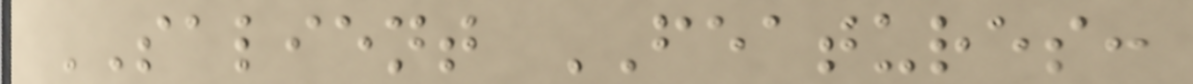SALIENT FEATURES:
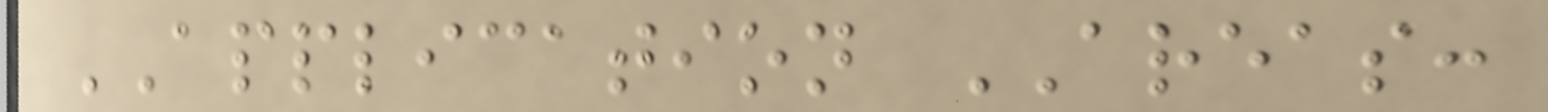APPLICATION AREAS:
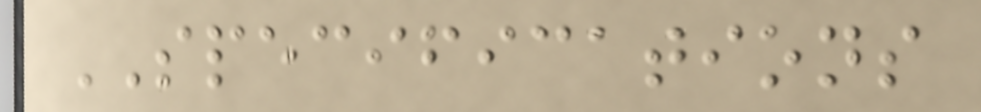SPECIFICATIONS
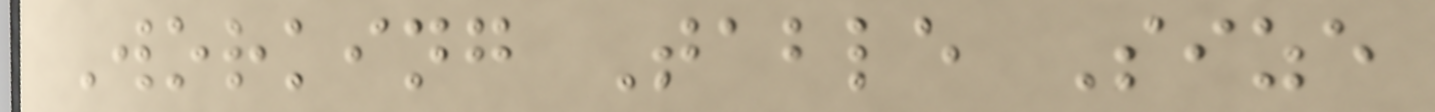Working Table Size
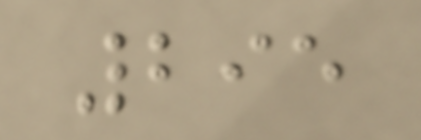295
